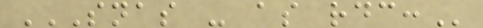SNAS - AS RDC:
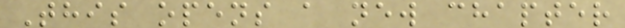This opens a new chapter
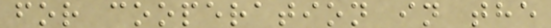for cooperation in the
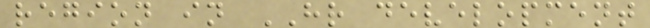region in HR development
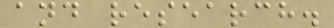and research.
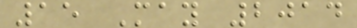15 May 2014
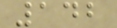142
